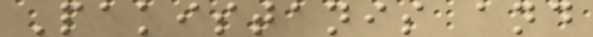Pakistanis and
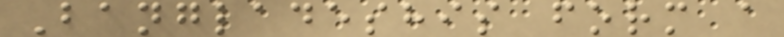Bangladeshis form a
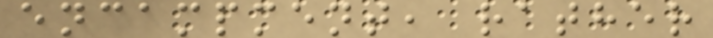encampment, rather
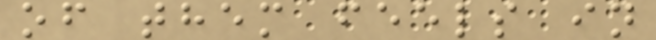of them feels in
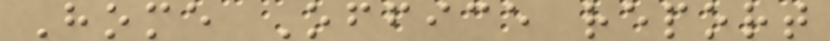Home Office report
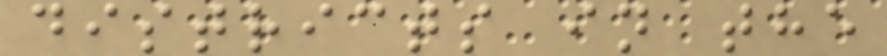districts in the
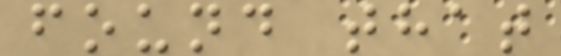found that
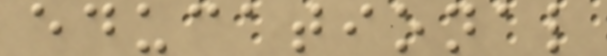educational
